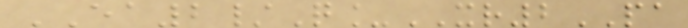EA2/Q_XR2PA
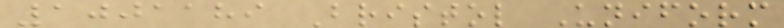1001189 Bristol Uniform
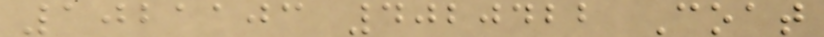1021103 4020422 Coat
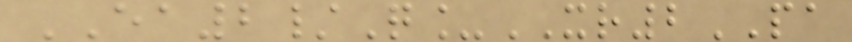EA2/Q_XR2PA
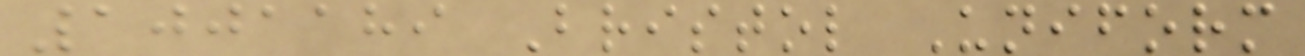1001189 Bristol Uniform
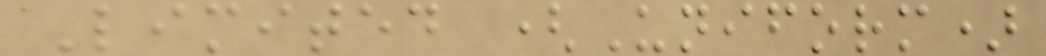Limited (Uniform)
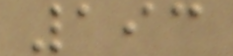193
